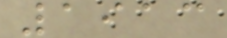1913
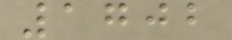1702
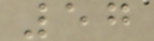57
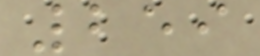259
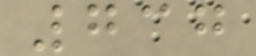737
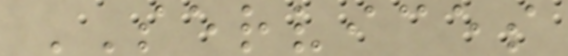SERVICES
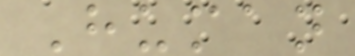Human
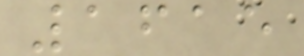1615
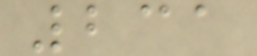231
